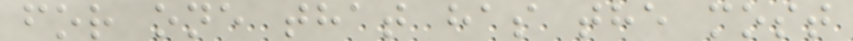for one that has the most
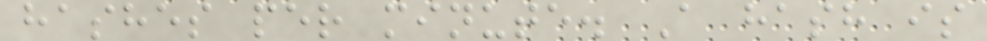hashes per minute. A hash is
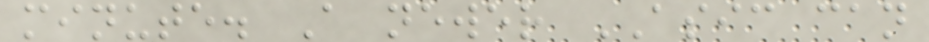minute. A newer ASIC can
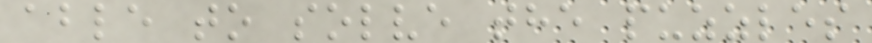able to solve the puzzles
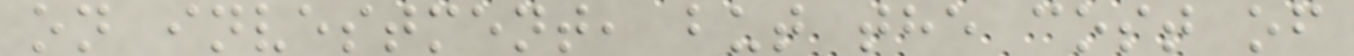on investment, but the cost of
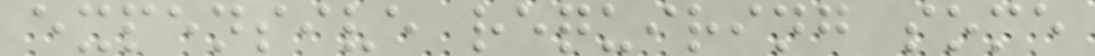expensive requiring some
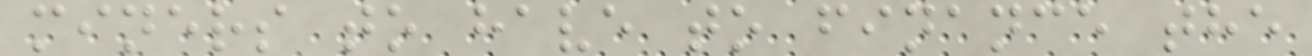miners to have to finance the
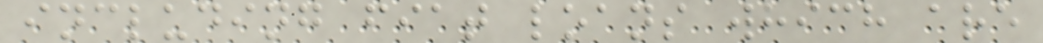including fiat loans which are
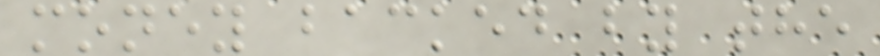money backed by the
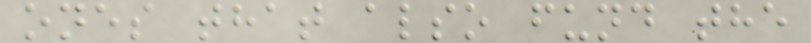ones that also fund the
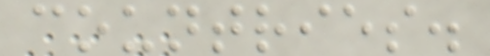countries.
